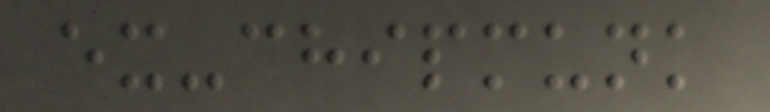ex-chipmunk
